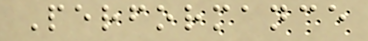Performance
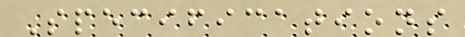Specifications
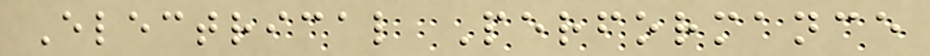Electrical Performance
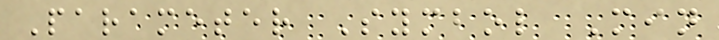Parameter Symbol Min
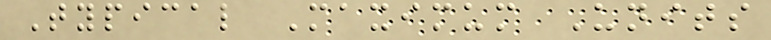Typical Maximum Units
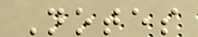Notes
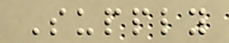Supply
